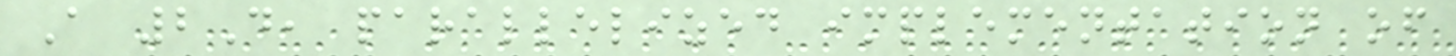A 2D, parallelized implementation of
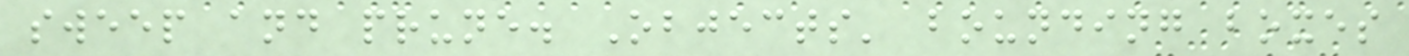sweep and prune. Objects' bounding boxes
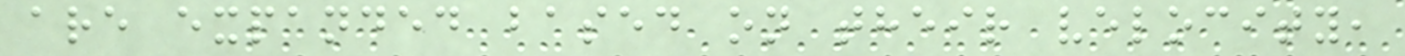are expanded based on their velocity,
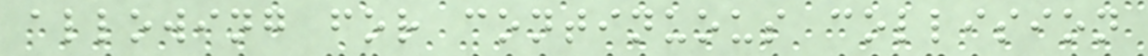allowing for continuous collision
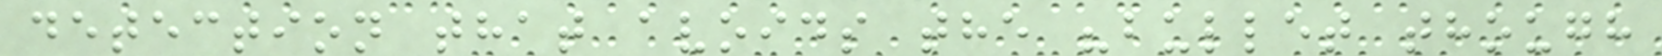detection that avoids the "bullet though
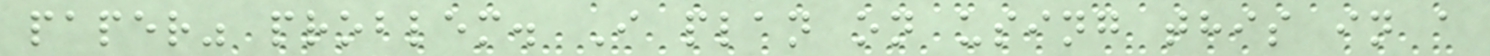paper" problem. I plan on using this in a
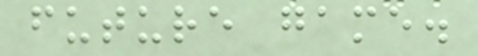future game.
